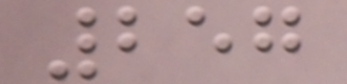257
